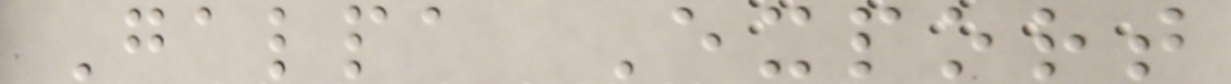Galpa Export
